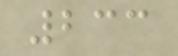233
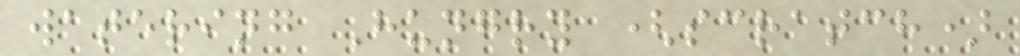watering Hungry (scratch)
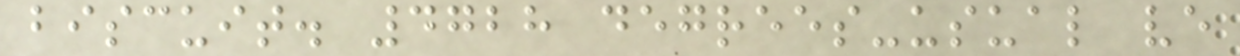biscuit. 4728 degrees-usual ve
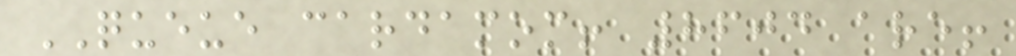QUEUE cardamom! 8604 are!
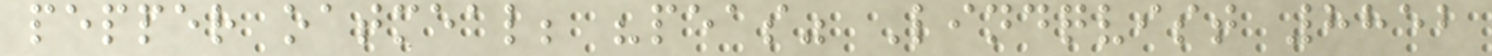pepper oatmeal; "peas" Lindqvist 8852
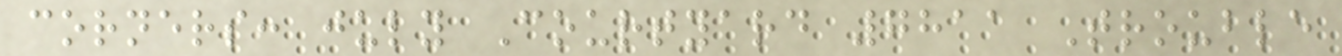corners: july Courtyard 7811 Trouble
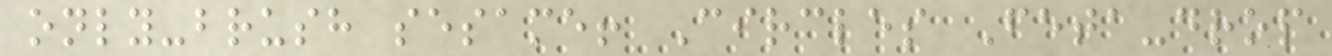only-brush sesame! Circles Feta-drop
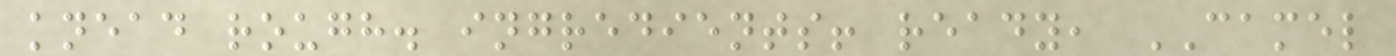knead rough. ingredients! ready, CAMEL
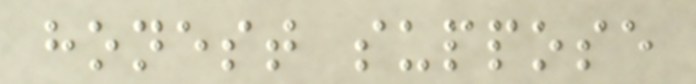honest suppose
